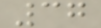37
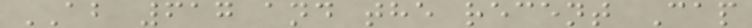AB 617 and the recent Cap
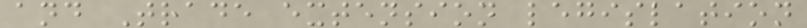and Trade extension legislation
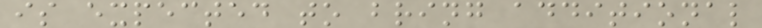is expected to bring additional
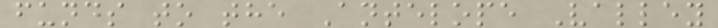funds to the Antelope Valley
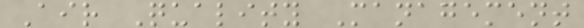Air Quality Management
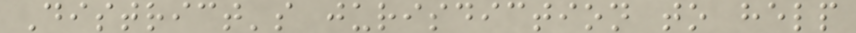District's jurisdiction to help
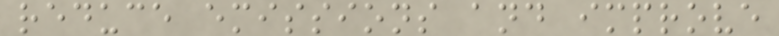reduce emissions and improve
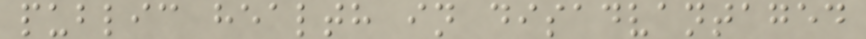public health in disadvantaged
